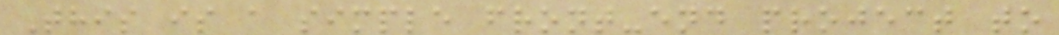This is a simple front-end project to
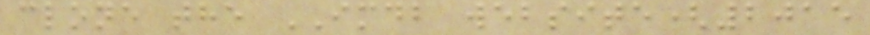clone the IMDB website(2015
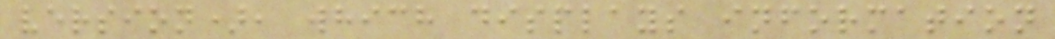version), which displays information
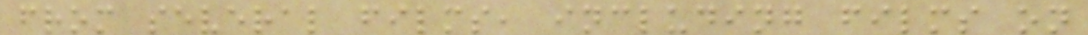from several films, including films on
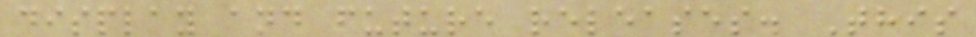display and future releases. This
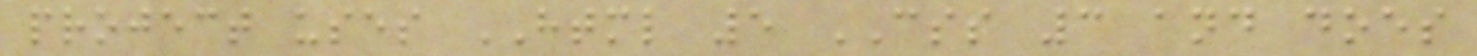project uses HTML 5 CSS 3 and does
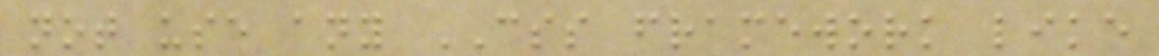not use any CSS framework like
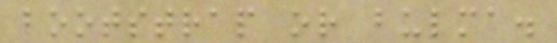bootstrap or bulma.
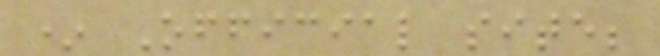* Official site;
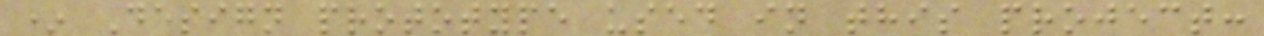* Design prototype used in this project:
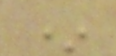*
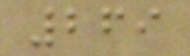269
